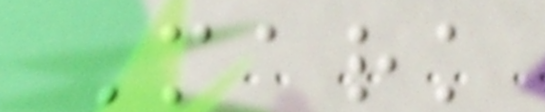Mark
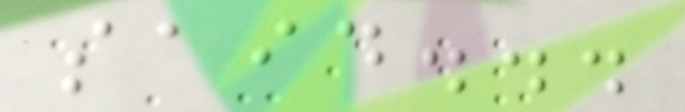said...
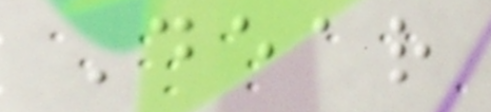Dear
